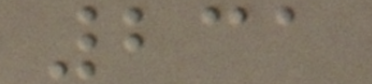231
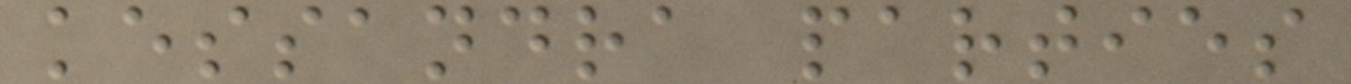kessandra parties
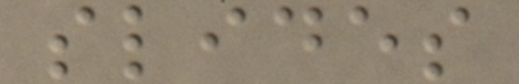slides
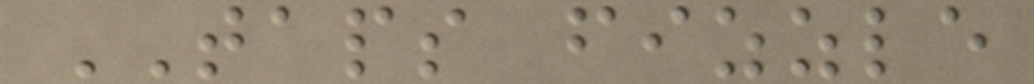TAPS fizzle
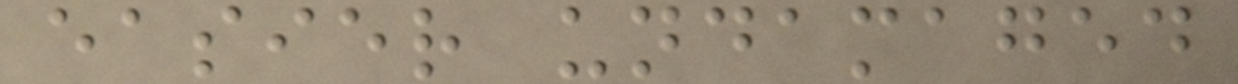easier undamaged
